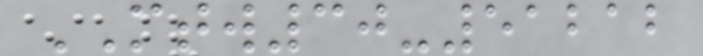MTW30-51212
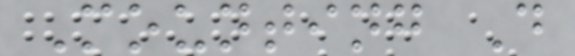Mounting D
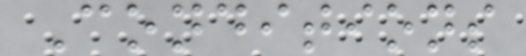Conditions
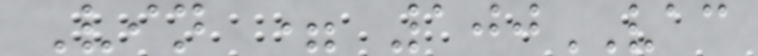Vin = 100VAC
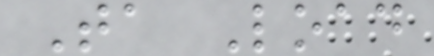Ta Load
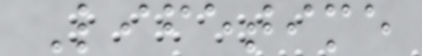Lifetime
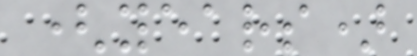(years)
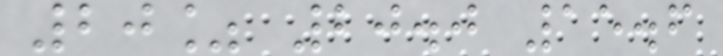20% 20.0 15.6
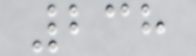238
